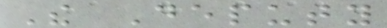The Deputy
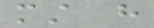must have
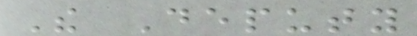The Deputy
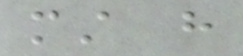must have
